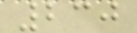230
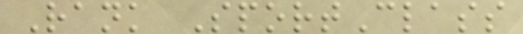Rank SportClass
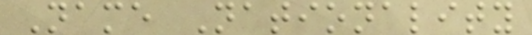Name Nationality
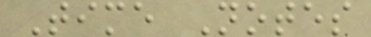Time Notes
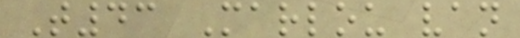T43 Marlou van
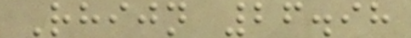Rhijn 26.98
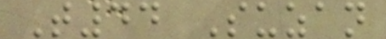T44 Suzan
